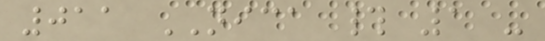011 NICA # 1 -
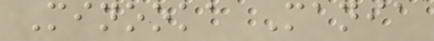Minooka Mania
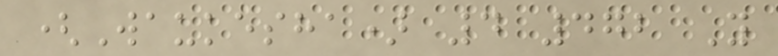(Waukesha) 4 472 Y
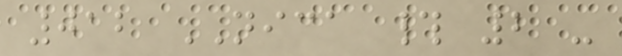012 NICA # 2 -
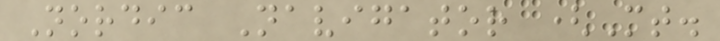Nordic Navigator (Mt.
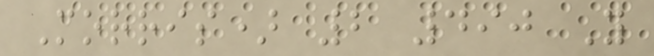Morris) 2 490 Y
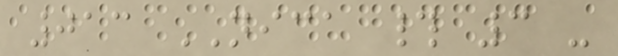013 NICA # 3 -
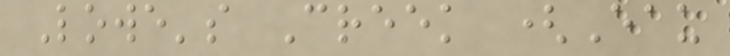Lowe's Creek (Eau
